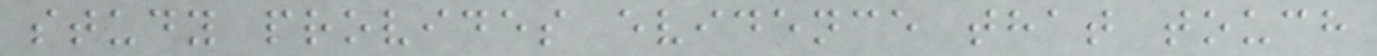study provides evidence that touch
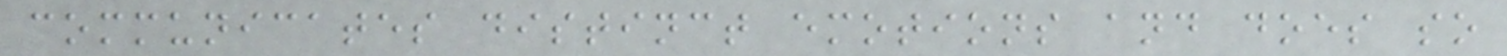communicates distinct emotions and does so
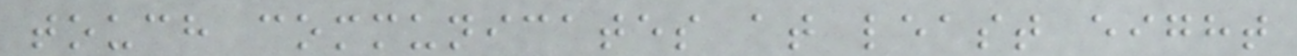touch communicates at least eight
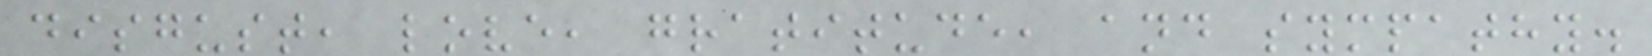disgust, love, gratitude, and sympathy.
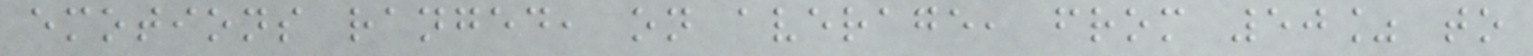emotions ranged, on average, from 50% to
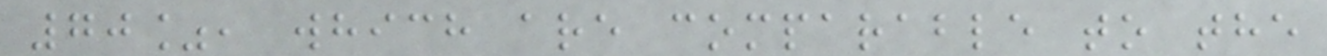70%, which are comparable to the
